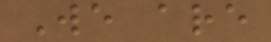We are
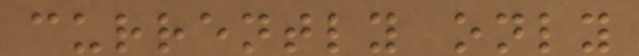currently only
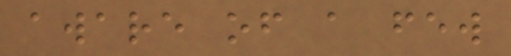aware of a few
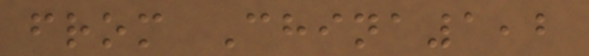from China1,2
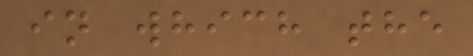in which the
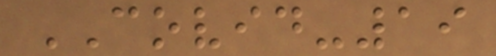COVID-19
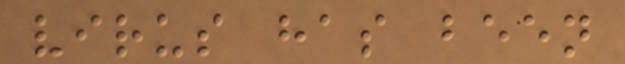virus has been
